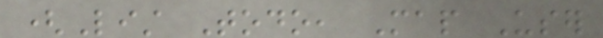(List Todo, Map User
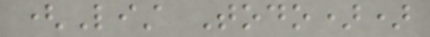(List Todo))
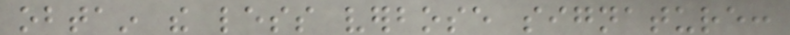obtain the less verbose signature:
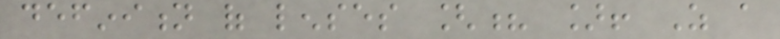definition of lenses [? ]! As a
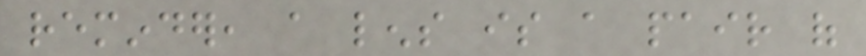reminder, a lens is a pair of
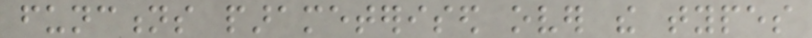functions parameterised over the types
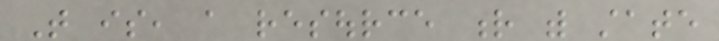That is, a resource r with state
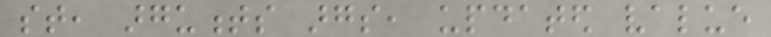st, arguments args, updated value
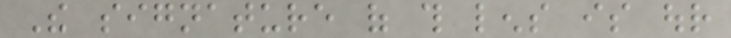The signature of this lens is our
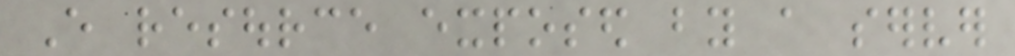Every resource exposed by a server
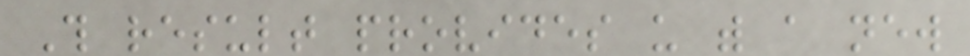This result provides us with a new
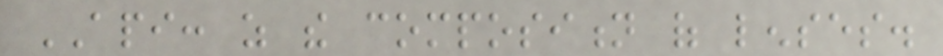API: as the composition of lenses.
